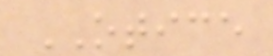OTICE
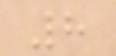8
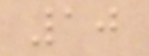10
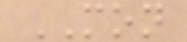MON
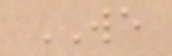WE
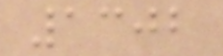1302
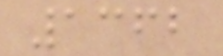1362
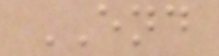END
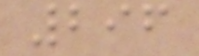296
